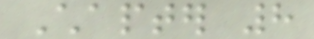Chapter 8
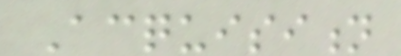Acquisition
